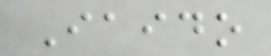Iaido
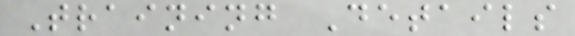Training Details
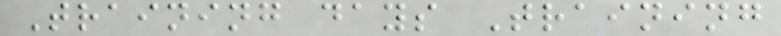Training days Training
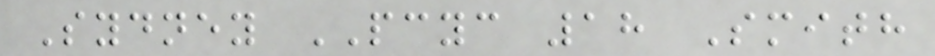Sydney PCYC 18 Smith
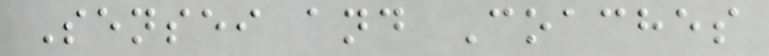Sensei and Coaches
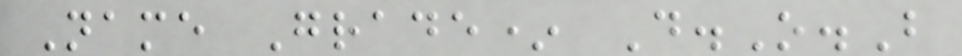Name Grade* D.O.B
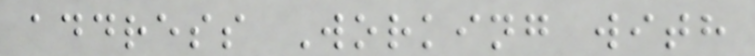address Working with
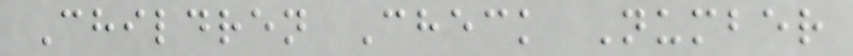Children Check Number
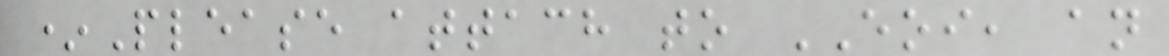*Please attach to EOI, an
